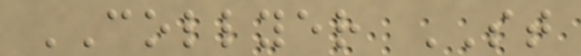COLLYER ST
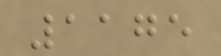1175
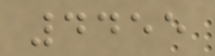4455
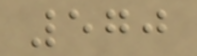570
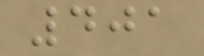401
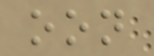oon
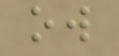ow
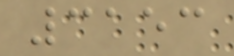3153
